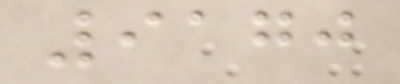9170
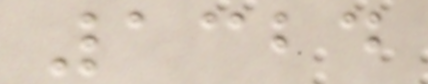1324
